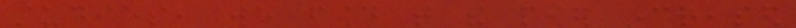studies, we found that the power increased
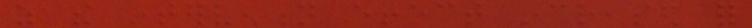as the intervention effect increased for
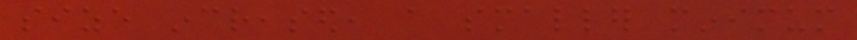size increased, a smaller minimum
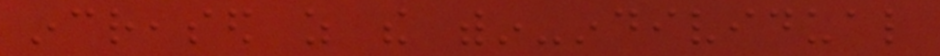increased as the within-individual
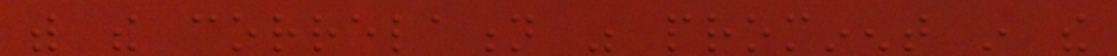with the correlation was prominent in the
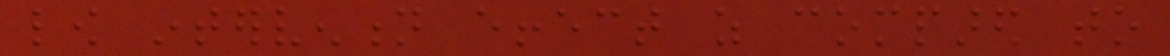low intervention effect as compared to
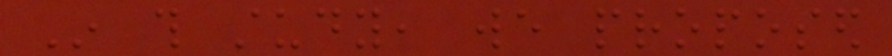In this study, we proposed
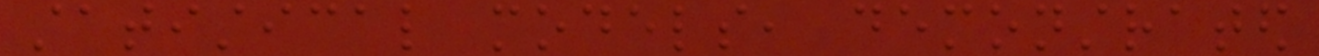statistical models, demonstrated
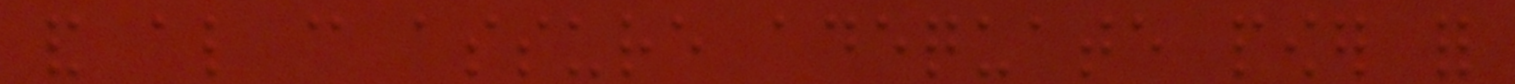and also can assure adequate power for
